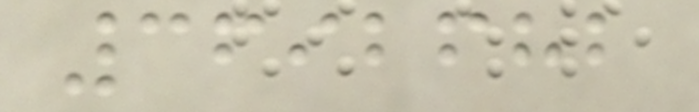3692682
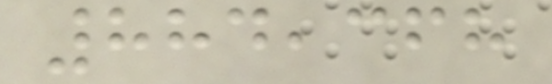884,368
